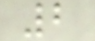2
